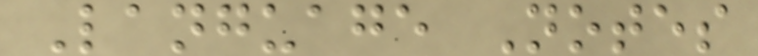Language Notes
